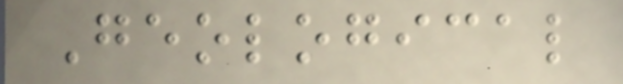Geological
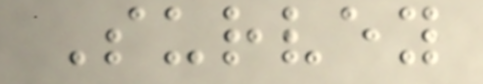Survey
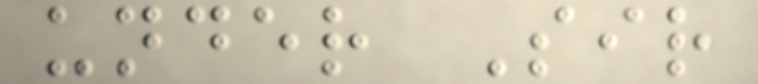under Sir
